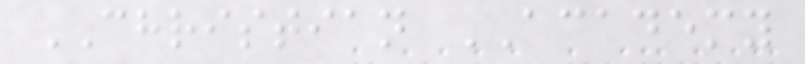CHRISTIAN ACADEMY
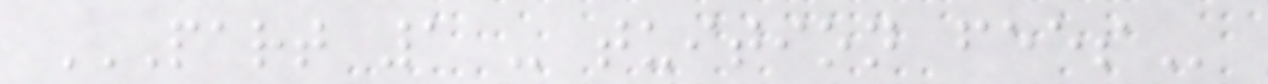PART 1 - TUITION FEES
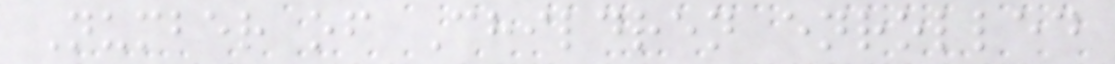Number of Children enrolled
